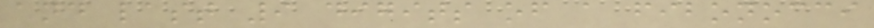and last 9 digits of a fibonocci
